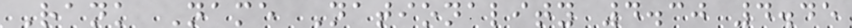Rank Name Nationality 4.30 4.45
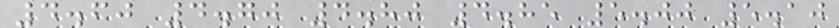4.60 4.70 4.80 4.85 5.00 5.10
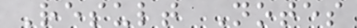Result Notes
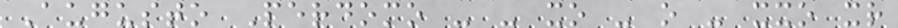Augusto Perdomo - - xo - o - xxo xr
